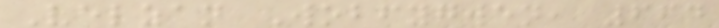Velzan Wobfygwen, 664
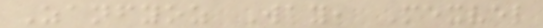Zanfyoz Way, Mexvel
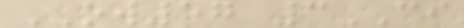OW57 3CI
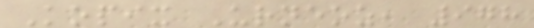Kopix Urneoz, 978
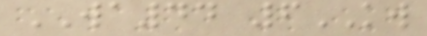WA44 6KW
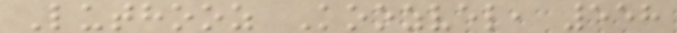Luthooz Koozvel, 558
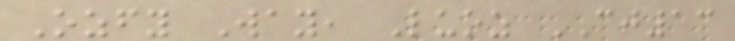Ozfy Way, Luoz CJ13
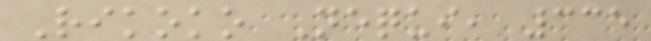Rikoko Nequi, 335
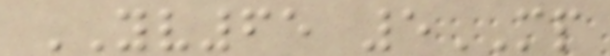YV65 5MP
